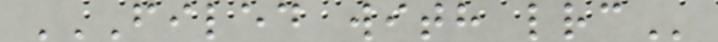FILED WITH LRC
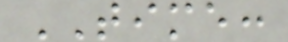TIME:
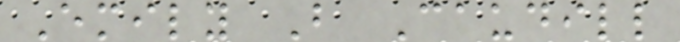Emily B Caudill
